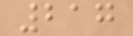217
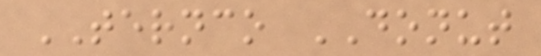TERNCO DONUT
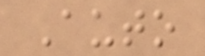Auto
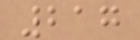217
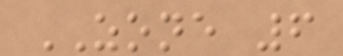ZONE 6
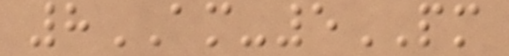8AM-5PM
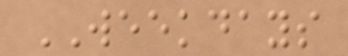WEEKDAYS
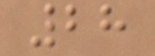28
